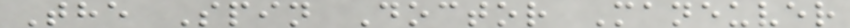The Spin Doctor Maneuver
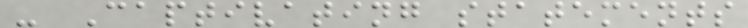- Captivating statements
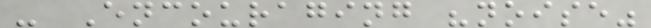- Encouraging "noise"
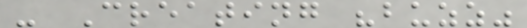- Creating "buzz"
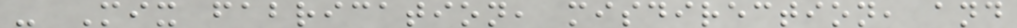- Mix fabrication, misdirection, and
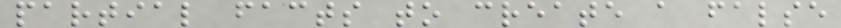partial facts to create a false
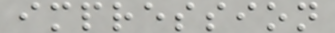impression
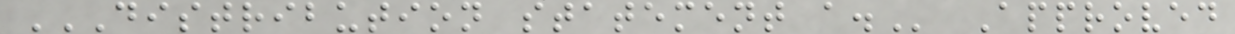DISTRIBUTION STATEMENT A. Approved
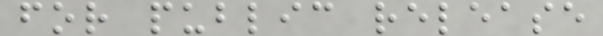for public release
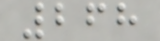268
